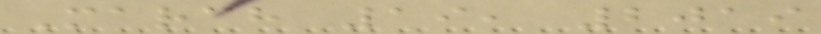March 19, 2019
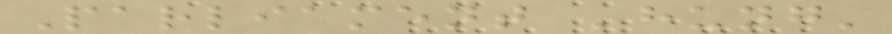Parliament 'hung'
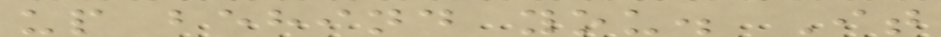up behind you. It
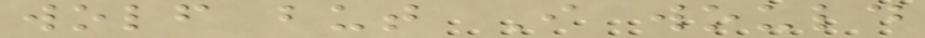wolf but I would
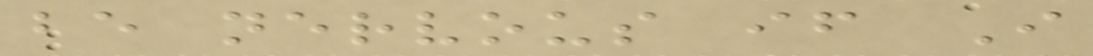be nervous if I
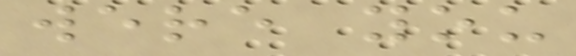were you
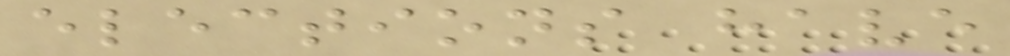elections have
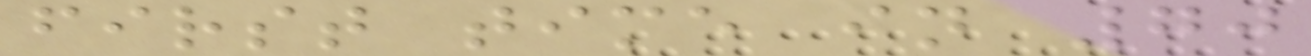first time in 70
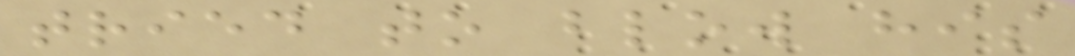tried to blow his
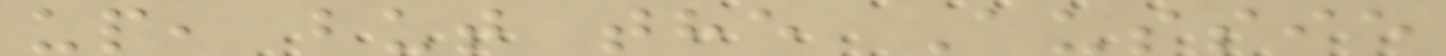up, but the Aussie
